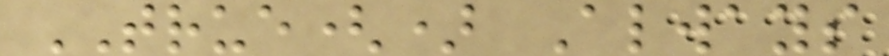TRUE() Always
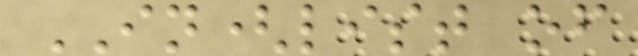IN(list of
